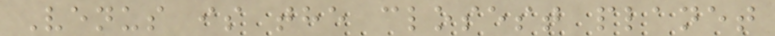Venus is the closest planet
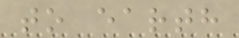to earth
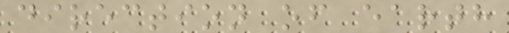direction of earth
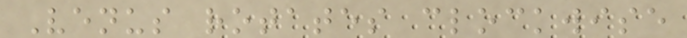Venus rotates clockwise
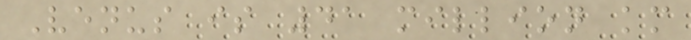Venus is 41 million km
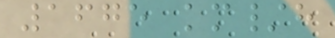1675 km/h
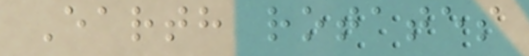Earth rotates
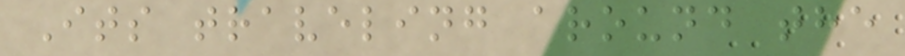Its traveling around the
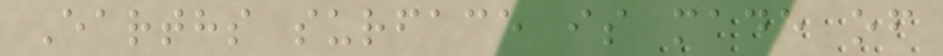Earths surface is made of
